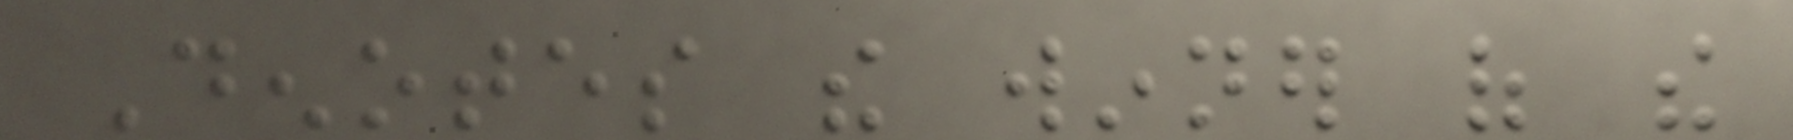Denotes the winner of the
